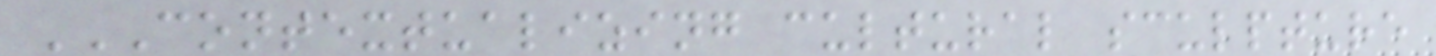CONTEXTUALIZING CULTURAL SCULPTURE
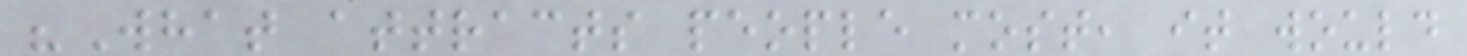"What attracts people most, it would
